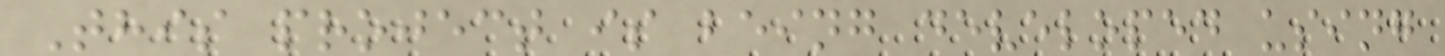This project is being developed using
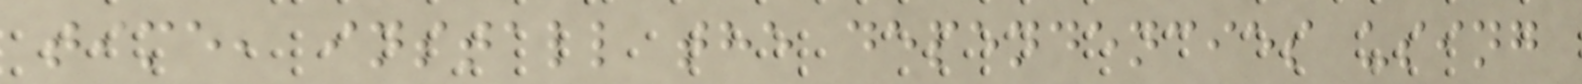time, install the dependencies using
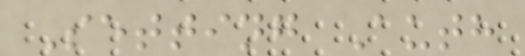Setting Auth
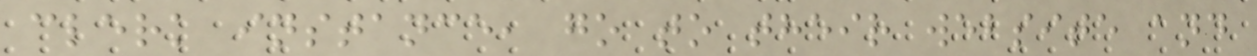clerk instance, go to their website and
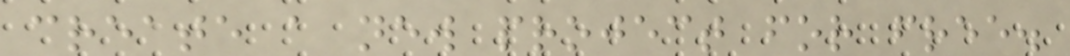create a new project for free.
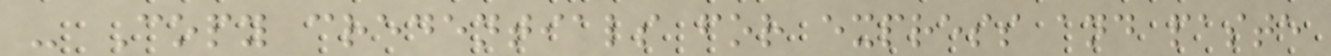- Copy credentials for express and paste
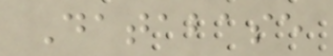Database
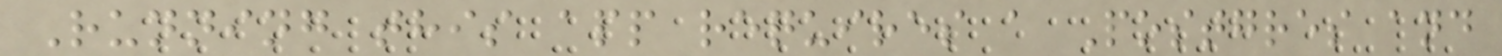Running this app requires a Postgres and
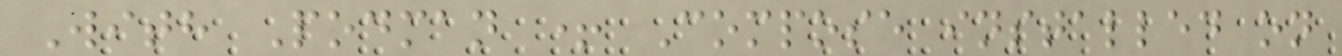With Podman + Compose installed on
